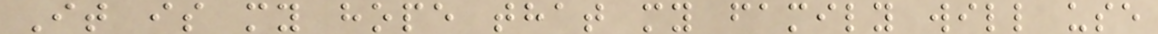It is my hope that my family will use
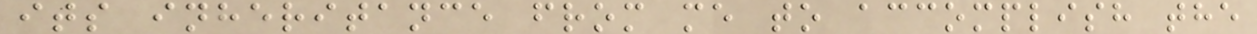its inheritance from me to accomplish the
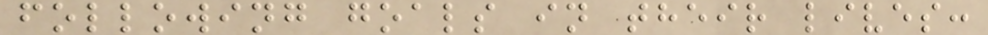following goals in their lives:
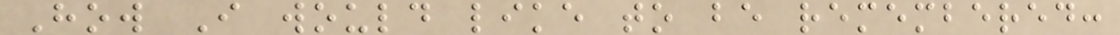How I would like to be remembered:
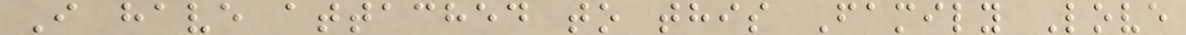I have attached to this Family Love
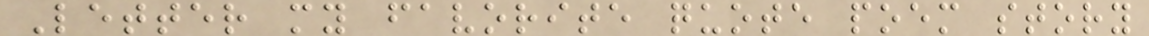Letter my favorite quote poem story
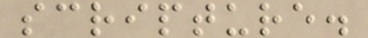scripture.
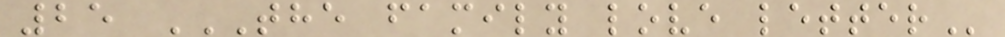25 THE FAMILY LOVE LETTER
